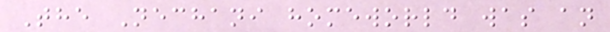The Nechani homeworld was an
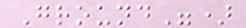Ground")
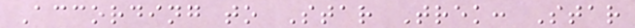According to Star Trek: Star
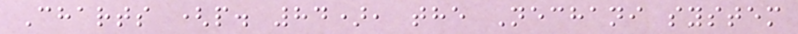Charts (p. 84), the Nechani system
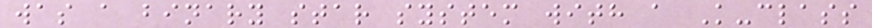was a binary star system with a K-class
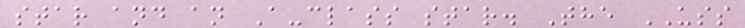star and an A-class star. The USS
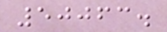50063.
